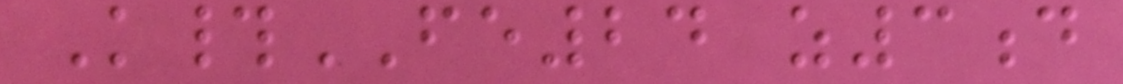K#FE24 z3d
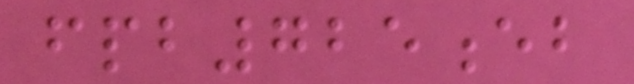fpb725eb
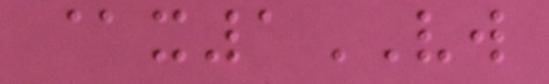@x1VW
